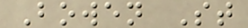Bowen St
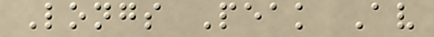Longs Peak Av
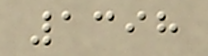1398
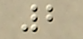2
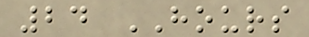24 HOURS
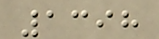1398
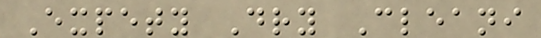Expety Dry Cleani
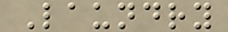Laundry
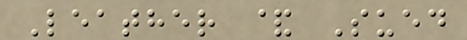Leather & Sued
